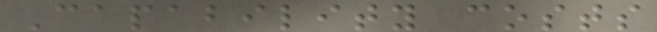Capability costs
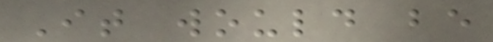It would be
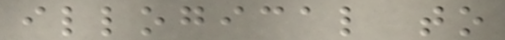illogical to
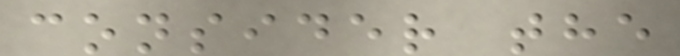consider the
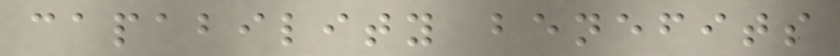capability benefits
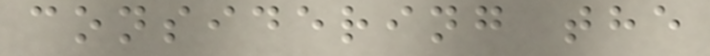considering the
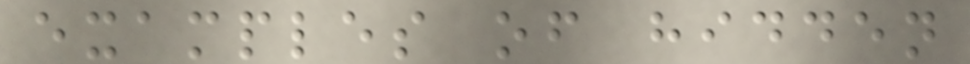examples of hidden
